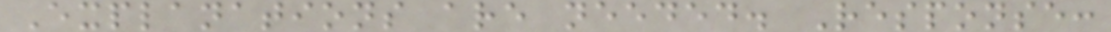Explanations are needed. Response:
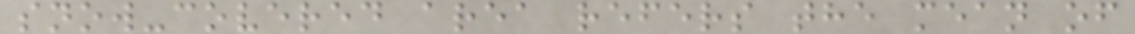snow-covered area refers the mean of
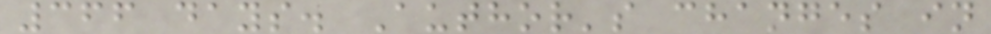366 days. Author's changes in
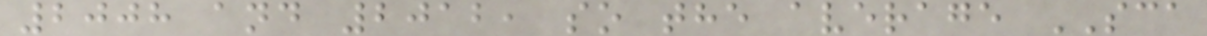2008 and 2012, so the average SCA
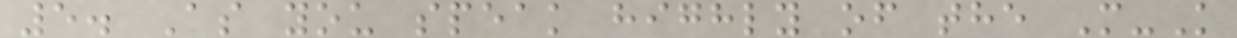5. As you speak highly of the M-K
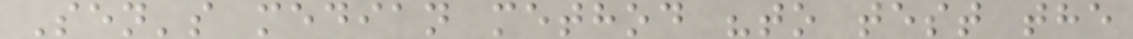Sen's median method "to test the
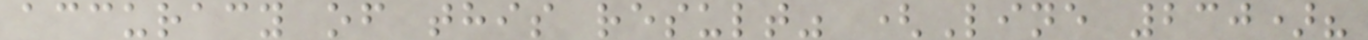accuracy of this result" (Line 230)?
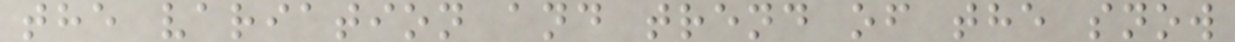the variation and trend of the snow
